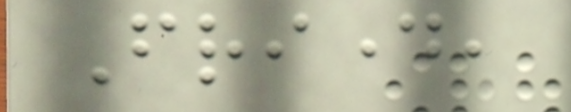Friday,
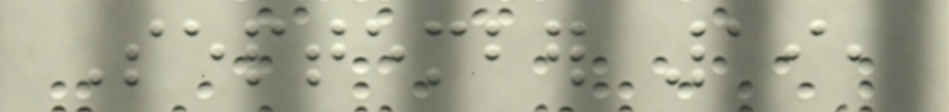September 19,
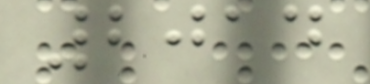2014
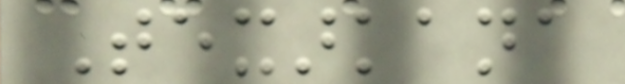Texarkana
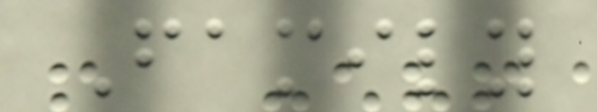Family
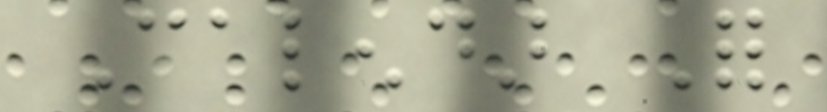Calendar For
